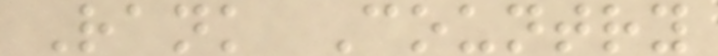Rank Country
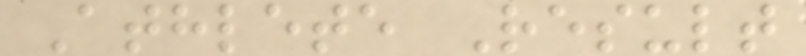Athlete Result
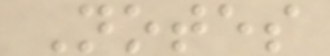Notes
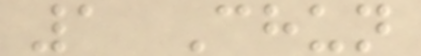1 Chun
